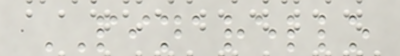PINARELLO
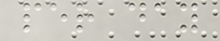per day
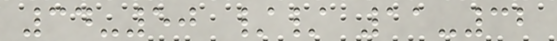34-50 // 11-32
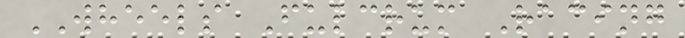WHEELS Fulcrum Racing
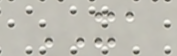XA
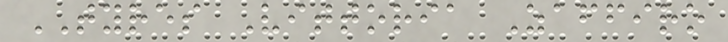TYRES Vittoria Zaffiro
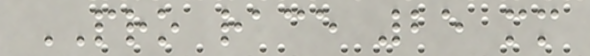PRO race 25 mm
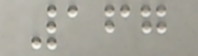167
